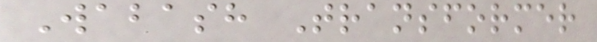Wabash Transformer
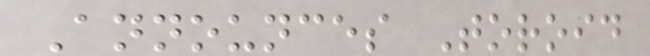Announces Toroid
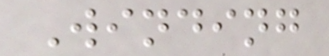Winding
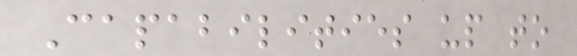Capabilities up to
